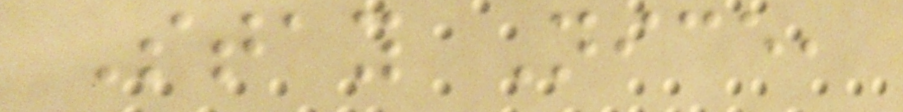Stay Nice,
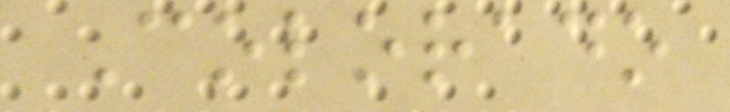Colorado
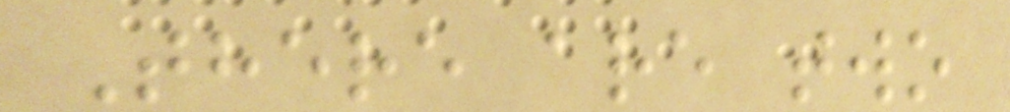There are two
